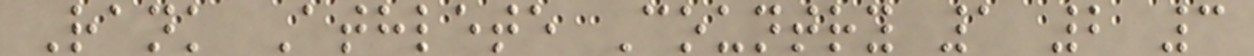Rank Athlete Country 1 2 3
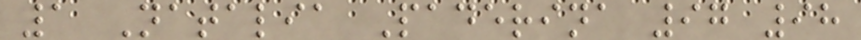1 Natalia Paderina 97 98
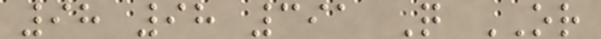98 98 391 Q OR
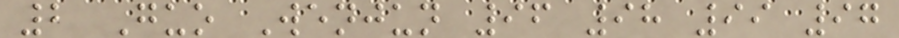2 Guo Wenjun 96 98 99 97
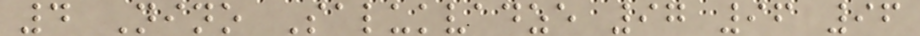4 Nino Salukvadze 97 96 96
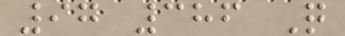97 386 Q
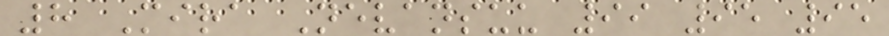8 Mira Nevansuu 99 95 95
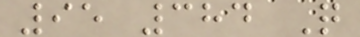95 384 Q
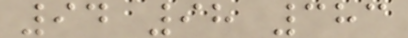94 98 383
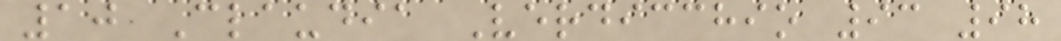10 Claudia Verdicchio 93 98
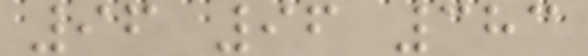96 96 383
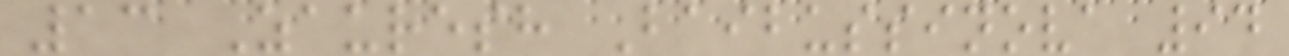13 Zauresh Baibussinova 94
